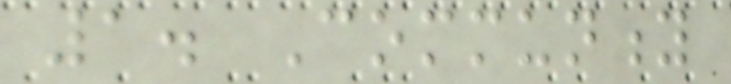1. Community
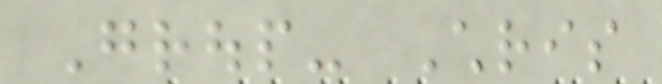Group- Chris
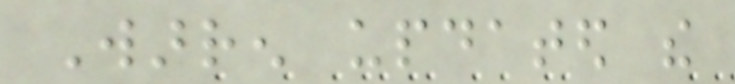Warren updated the
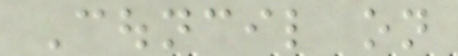Council on
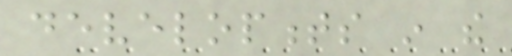developments in the
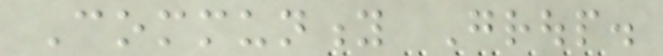Community Group.
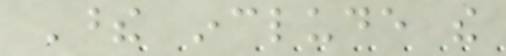These include the
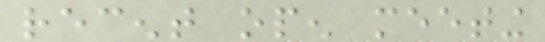recent open meeting
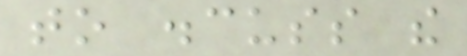to discuss the
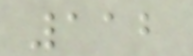112
